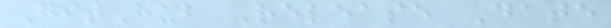GitHub Release Date
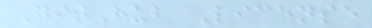GitHub License
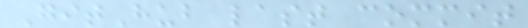GitHub last commit
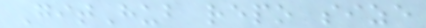GitHub repo size
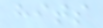hits
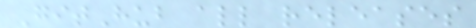GitHub all releases
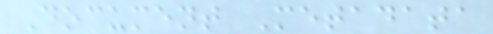Document Metadata
